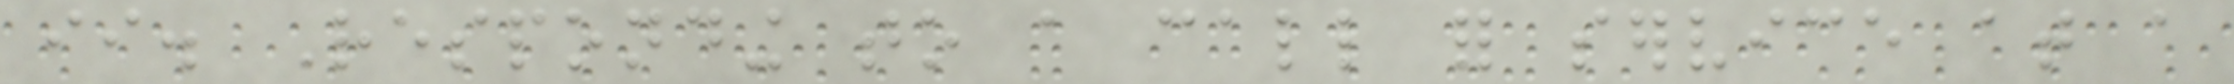ii. Responding to a call for service at a
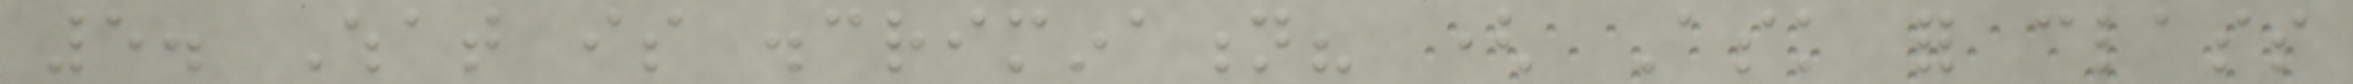5. What is discrimination? ( Ask for class
